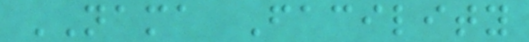NAMA Facility
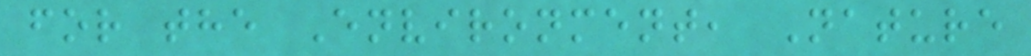for the Environment, Nature
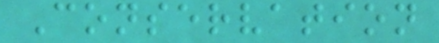Conservation
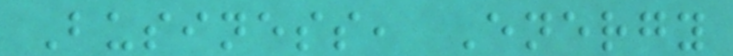Business, Energy
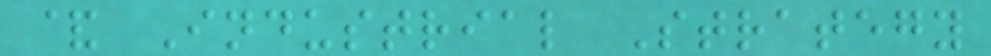& Industrial Strategy
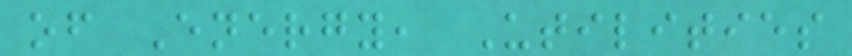of Energy, Utilities
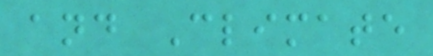and Climate
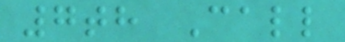7th Call
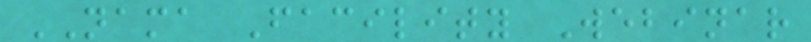NAMA Facility Webinar
